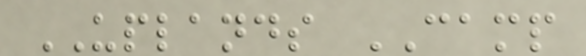UPLANDS CAMP
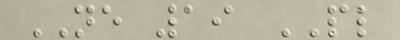NE 19 PL
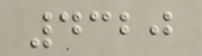4320
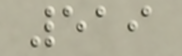519
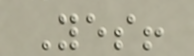Yes!
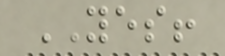YES!
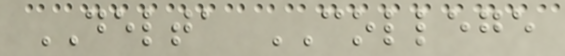DELTA COLLEGE
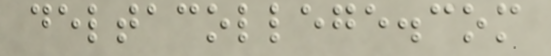deltacollege.com
